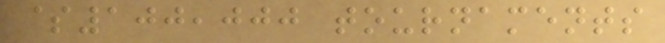$100,000 tournaments
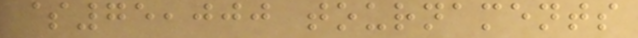$75,000 tournaments
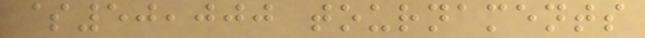$50,000 tournaments
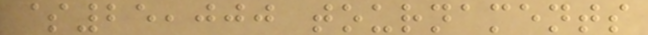$25,000 tournaments
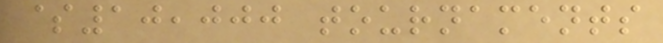$10,000 tournaments
